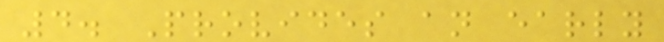4. Provides an early
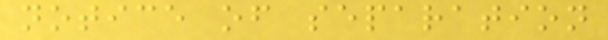notice of separation
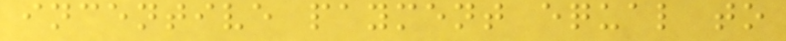incentive payment equal to
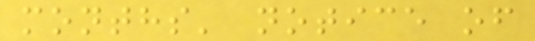months' notice of
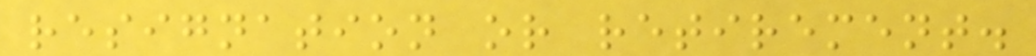resignation or retirement.
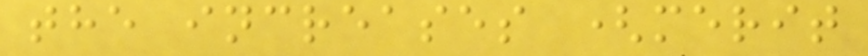the increases (merit
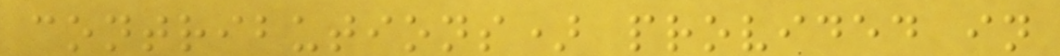contributions) provided in
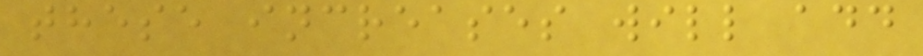these increases will add
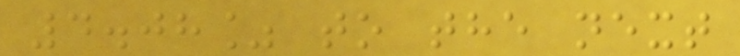4.08% to the next
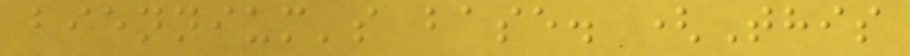biennium's base. (This
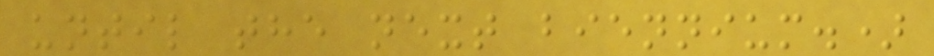until the next biennium.)
